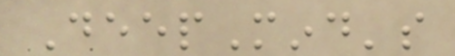DeepMind's
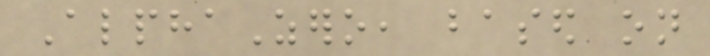AlphaZero, based on
